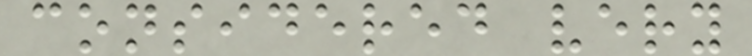considered very
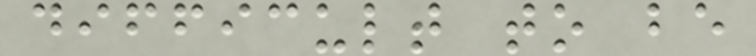difficult to be
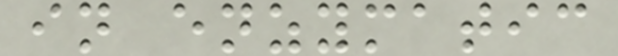in enzymatic
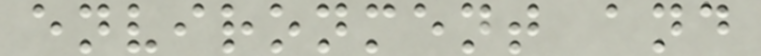environment and
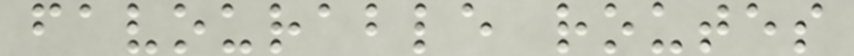favourable routes
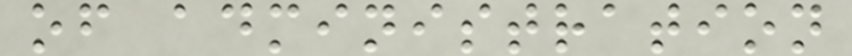of administration
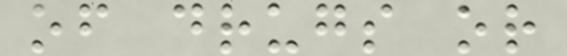of drugs or
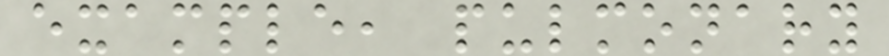example, pulmonary
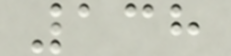138
